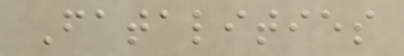Fatalities
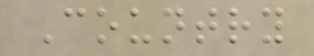Country
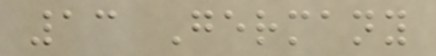13 Germany
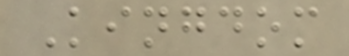Kingdom
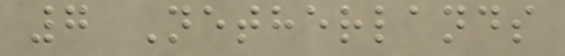7 Netherlands
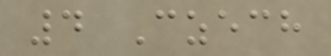4 Czech
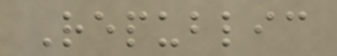Republic
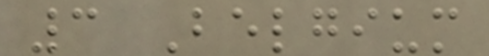3 Belgium
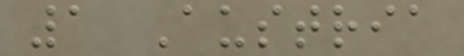1 Austria
